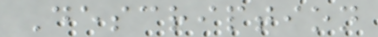Description
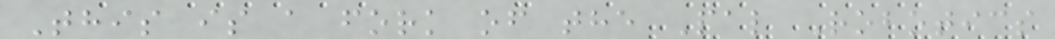This is a fork of the Pal Robotics
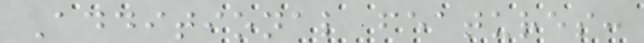Additional features:
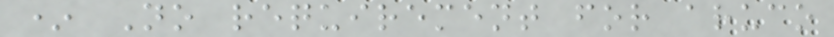* No requirement for aruco
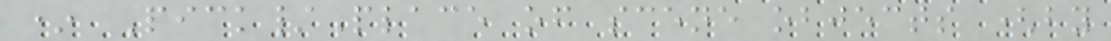* Pick/Place of scene objects (by
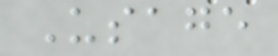Usage
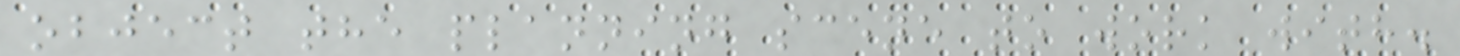object the planning scene to work with.
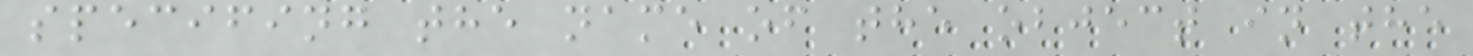specifing the name of the object in the
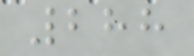288
